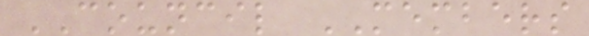COUNCIL MEMBERS
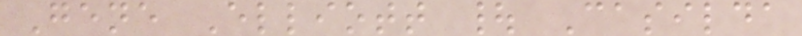Gene Elliott | Casilda
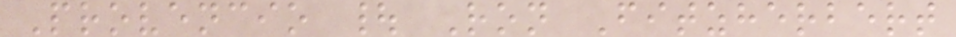Provencio | Ron Fitzherbert
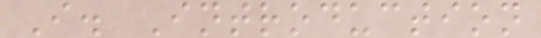I. Introduction
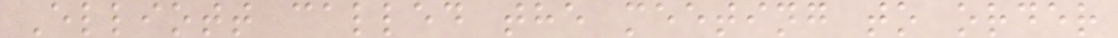Elliott called the meeting to order
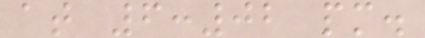at 6:02 pm.
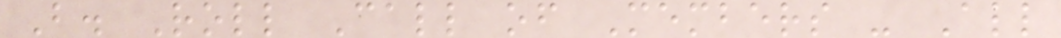B. Roll Call of Members - All
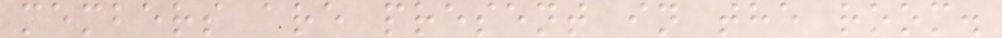members are present in the room.
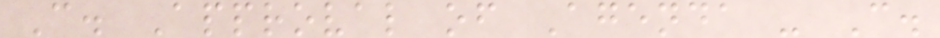C. Approval of Agenda - C.
